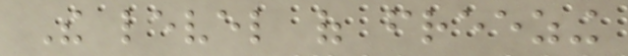The level of freezing
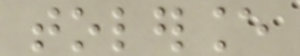tolerance
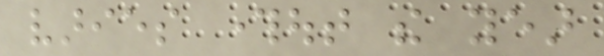varies throughout the year
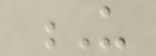U
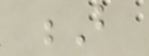B
